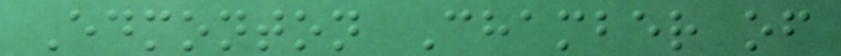Edmonton Chamber of
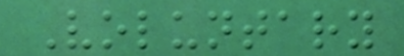Voluntary
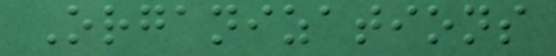Organizations
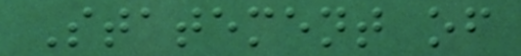Statement of
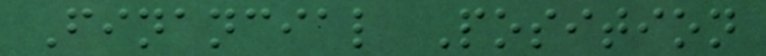Financial Position
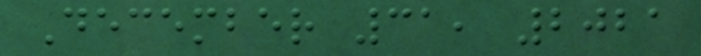December 31, 2021
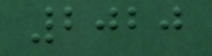2020
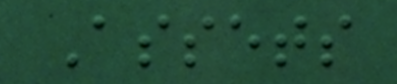Assets
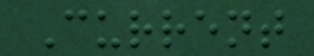Current
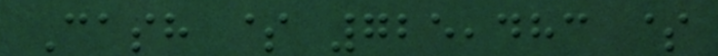Cash $ 725,483 $
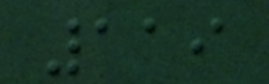119
